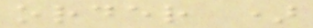order )
